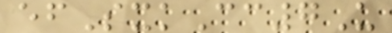efSxkCc7U
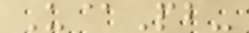U@Pb-
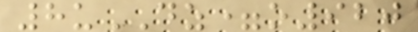8uDZ=o920
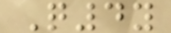Q4y
